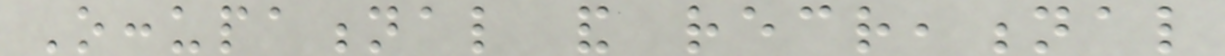Occupational and recreational
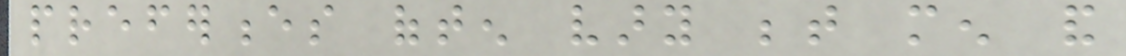preferences often vary between men and
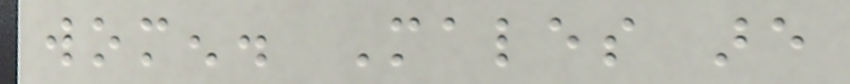women. Males are
